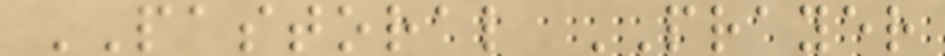PASTORAL PRAYER
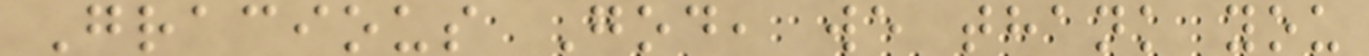Gracious God, we thank you
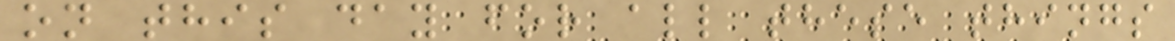on this day for all these things
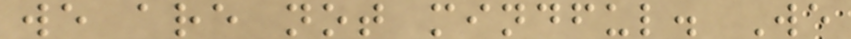we are not mindful. We
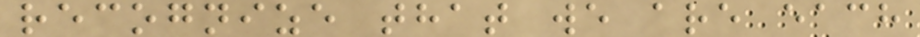recognize that we are each
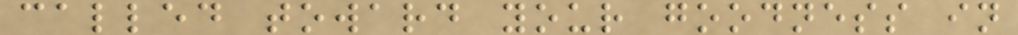called toward your goodness in
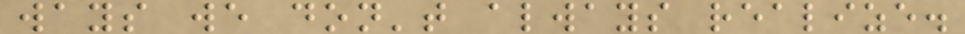ways we don't always realize.
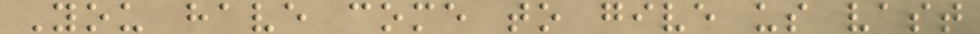You have come to give us vast
